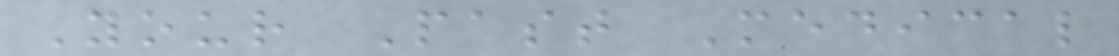Your Past Medical
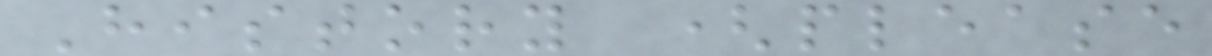History (please
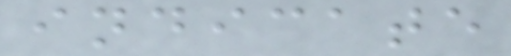indicate
